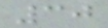30
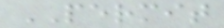PERMIT
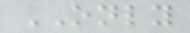ONLY
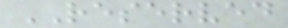RESERVED
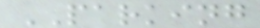PARKING
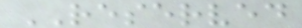RESERVED
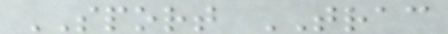SPORT TRAC
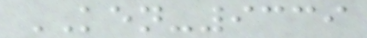KEN-9339
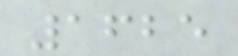1625
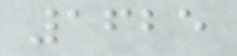1625
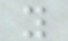y
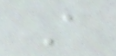A
